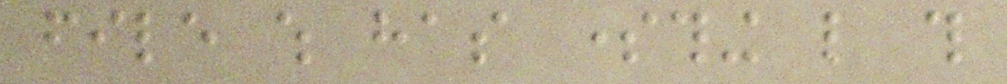file which has something like this
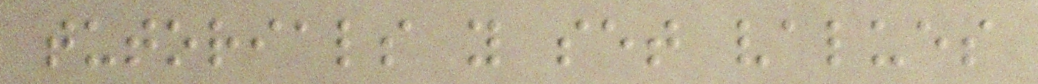tutorials you set values
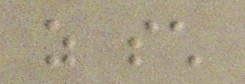as such
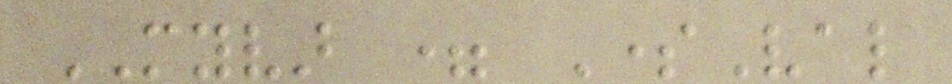MYVAR = SomeVal
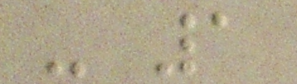- 1
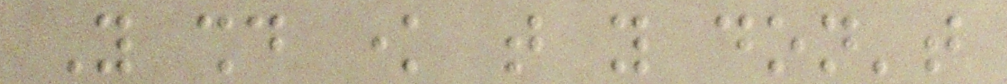You should know that you don't
